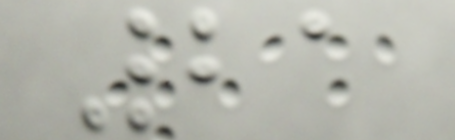21
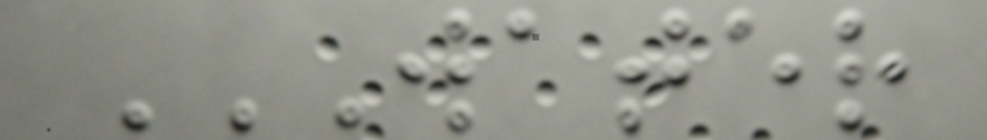WATER
